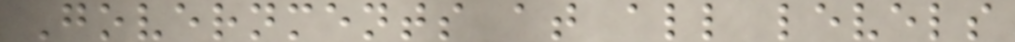Governments at all levels
